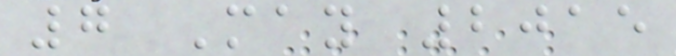7 May 2015
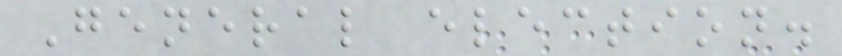General election.
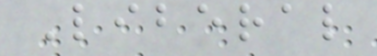Liberal
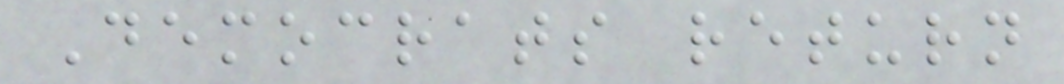Democrats return
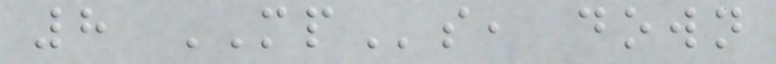8 MPs, down
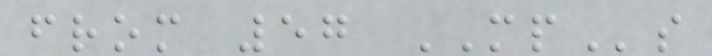from 57 MPs
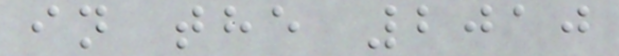in the 2010
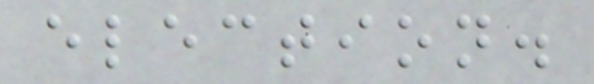election.
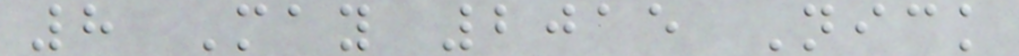8 May 2015 Nick
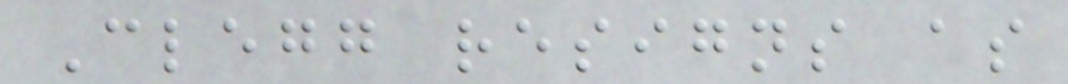Clegg resigns as
